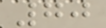70
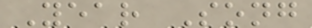Year Song
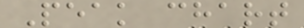Peak chart
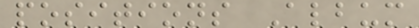positions Album
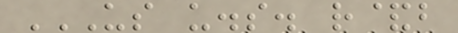US U.S. R&B
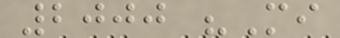2000 "Mi
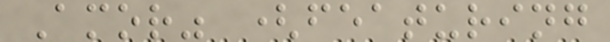Amor" (featuring
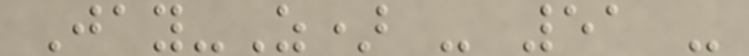Jay-Z) - 51 -
